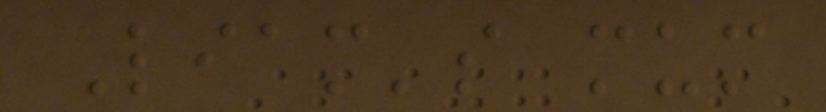Liam's mum
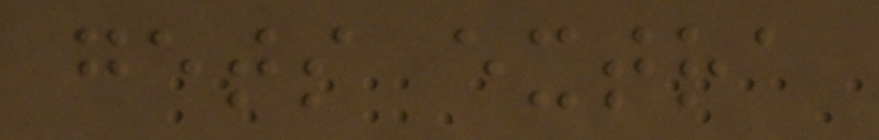gets extra
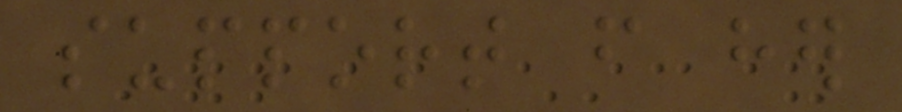support from her
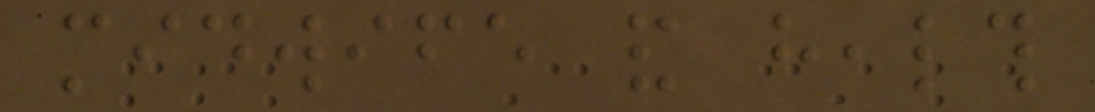midwife and health
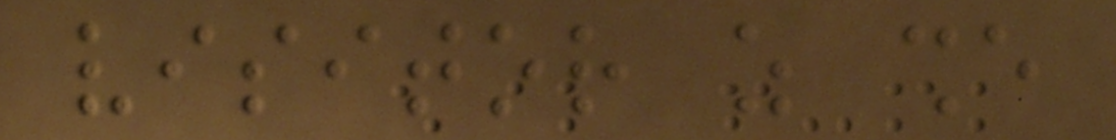visitor as she
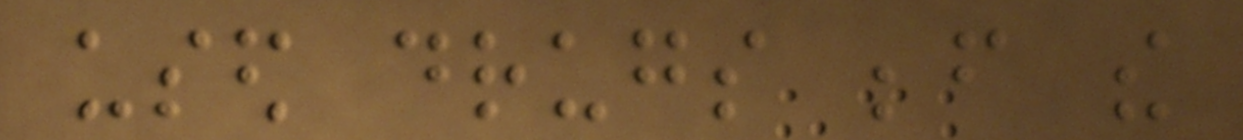used drugs before the
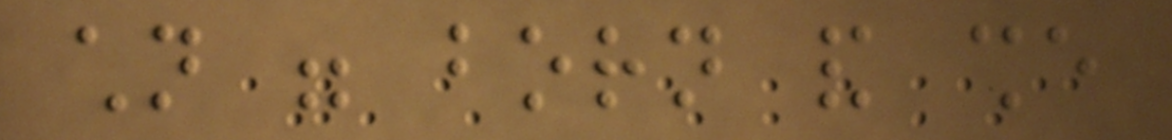children were born and she
